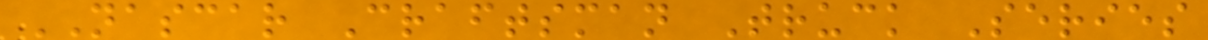NASCAR Craftsman Truck Series
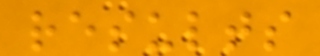results
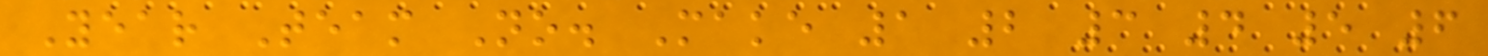Year Team No. Make 1 2 3 4 5 6
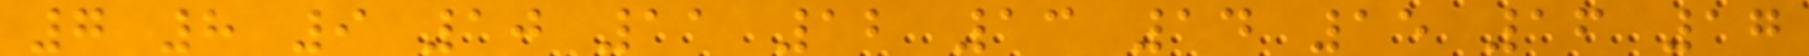7 8 9 10 11 12 13 14 15 16 17
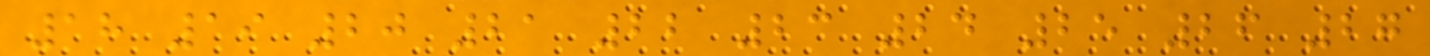18 19 20 21 22 23 24 25 26 27
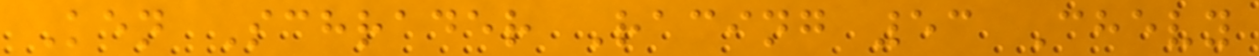Ken Schrader Racing 53 Chevy
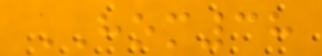HOM38
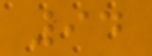94
